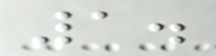1.
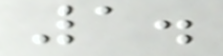1.
